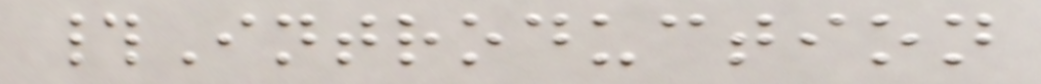#Introduction
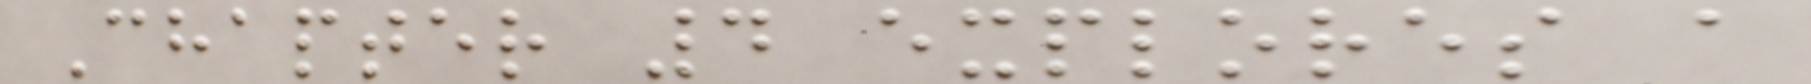Chapter 4 explores a
